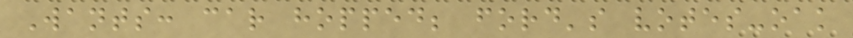Wants: car hopped; ford's votes-oak
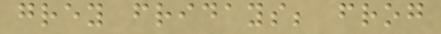grey fridays; frog
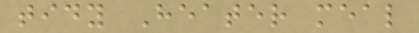tidy Heater meal
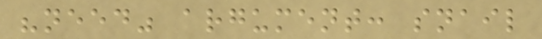"need" argument: snail
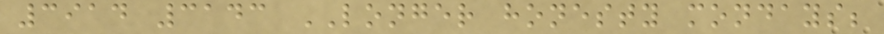3914 3143 LONGER honesty mondays;
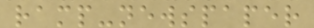ramp-newspaper
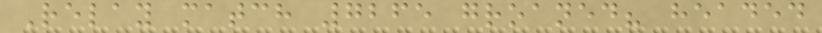Relay match 7265 groaned? headed
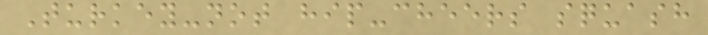Turkey-not hip-cheers squash
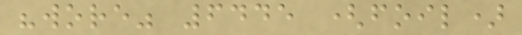"wore" 6445 (foil)
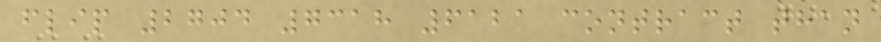flip 2704 7318 6121 contract than
